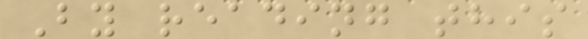By reading this
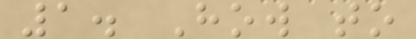1. How to
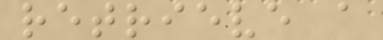retrieve a
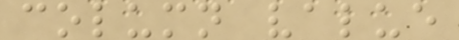column value
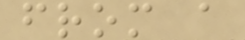from a
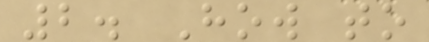2. How to
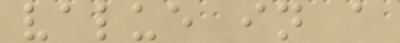value in a
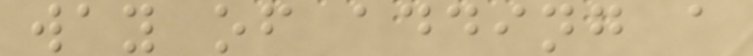way of adding a
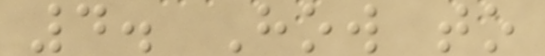4. How to
